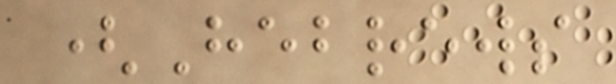(Hebrews
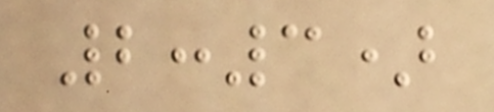2:3)
